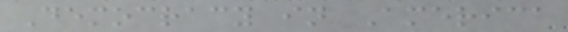Democracy in America
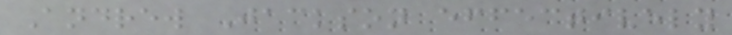Andrew Jackson effectively
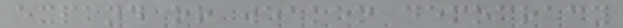expand or weaken democracy
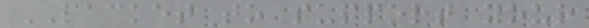PACKET to support your
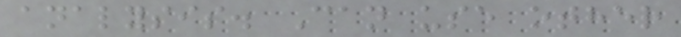analysis. Can use other
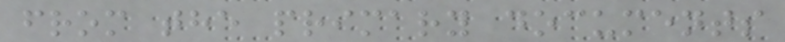from the primary documents
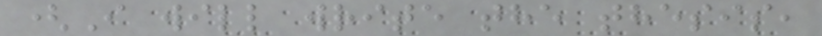(I will write the thesis,
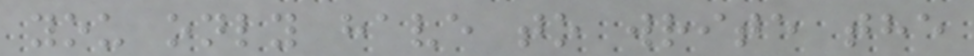you only have to write the
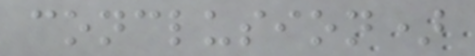conclusion)
